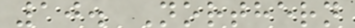10. Northern
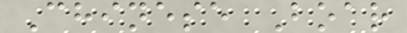Chinese Boar
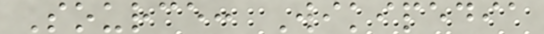Source: Wikipedia
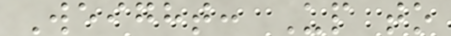Weight: Up to
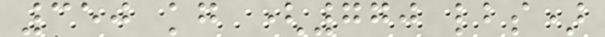350 kg (770 lbs)
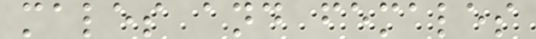males and females
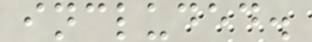included.
